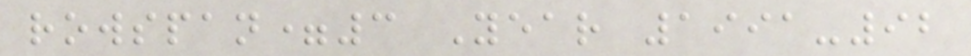rowspan=3 Year 1991-92
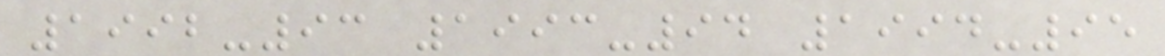1992-93 1993-94 1994-95
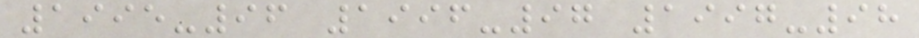1995-96 1996-97 1997-98
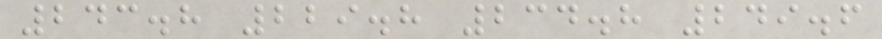243.8 229.8 234.8 249.6
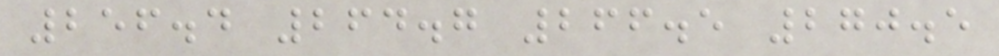256.4 264.7 266.5 270.5
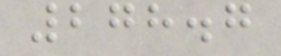278.7
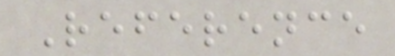Reference
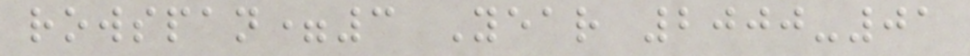rowspan=3 Year 2000-01
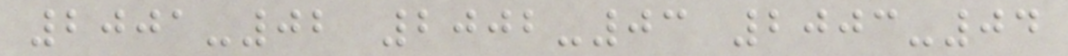2001-02 2002-03 2003-04
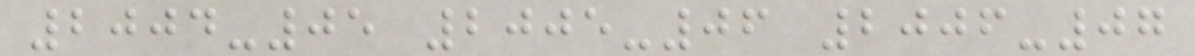2004-05 2005-06 2006-07
